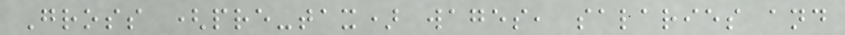Gross (pre-tax) wages, salaries and
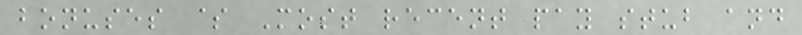bonuses $ Most recent pay stub and
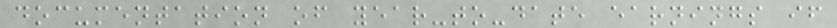documentation of year-to-date earnings if
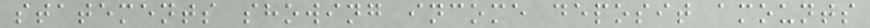statements showing income deposit amounts
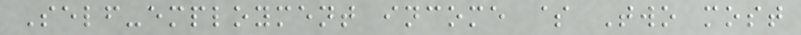Self-employment income $ Two most
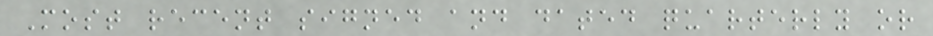Most recent signed and dated quarterly or
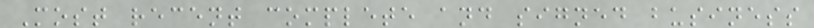Most recent complete and signed business
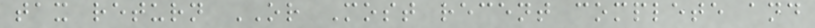tax return OR Most recent complete and
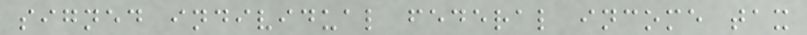signed individual federal income tax
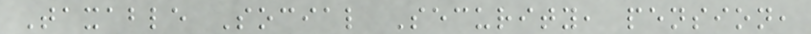Taxable Social Security, pension,
